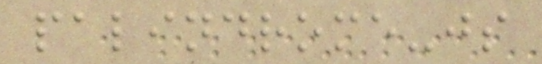palindrome-js
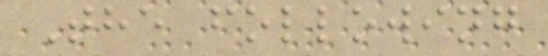The following
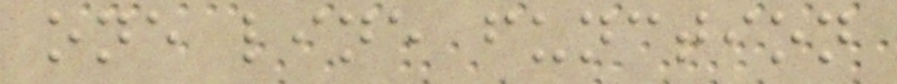one line function
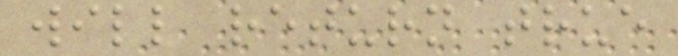will return true
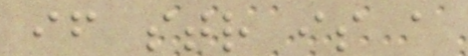if str is a
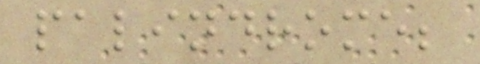palindrome;
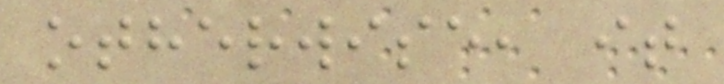otherwise, it
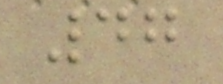47
